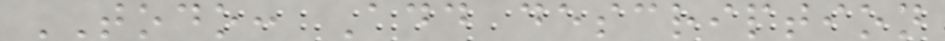TODO: Add description
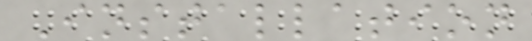Installation
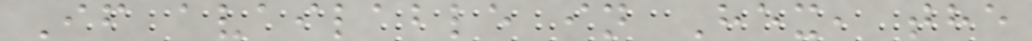If available in Hex, the
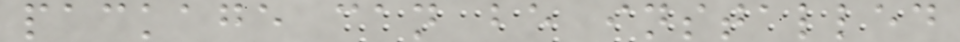package can be installed
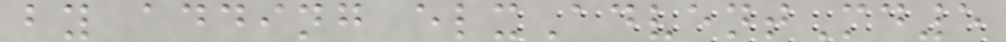by adding elxAdventMd5
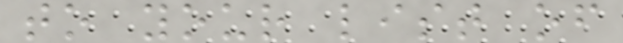to your list of
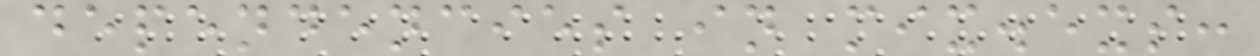dependencies in mix.exs:
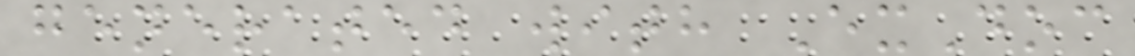generated with ExDoc
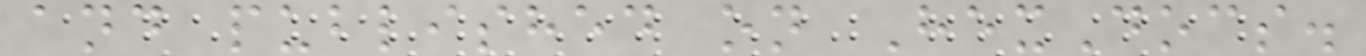and published on HexDocs.
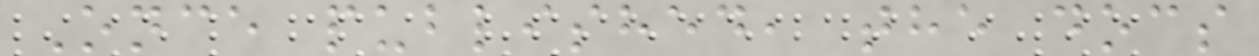Once published, the docs
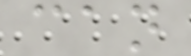can
